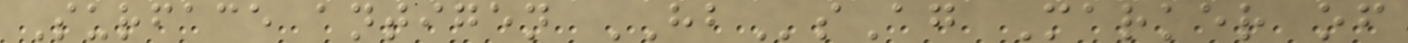Surface antigen HBsAg Marker of
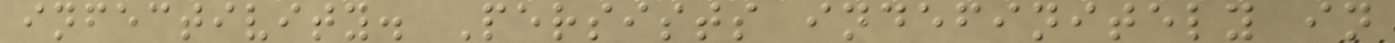infectivity. Persists indefinitely in
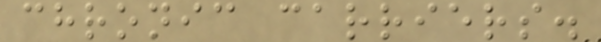chronic carriers.
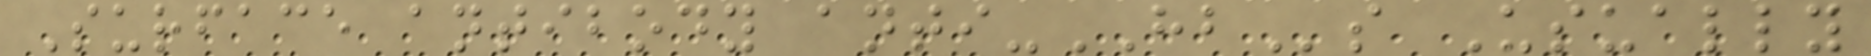Surface antibody anti-HBs Usually
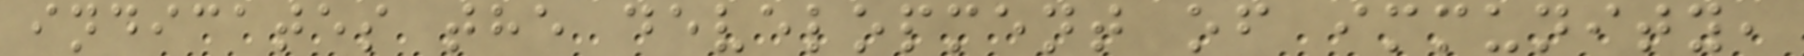indicates the development of immunity,
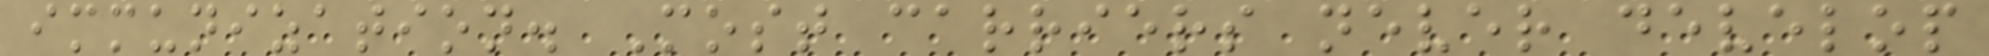immunization. Most carriers never develop
